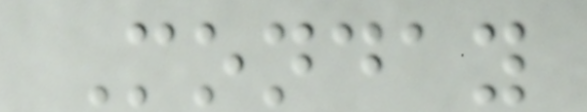Monday
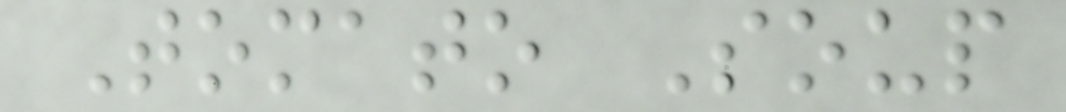Tomato Soup
